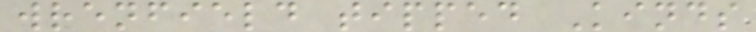wrenfield tipped Kinds
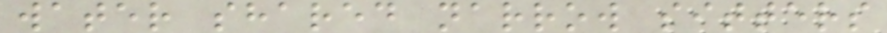water shared narrow sitters
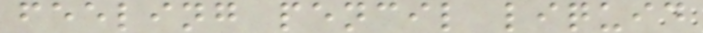feeling pencil liquid
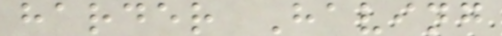harder Having
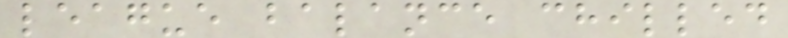league balance chilled
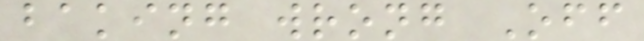baking wrong Off
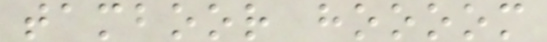tamboor hoooom
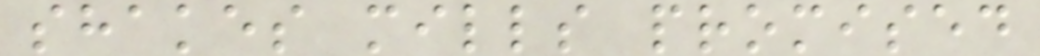shakes mills promised
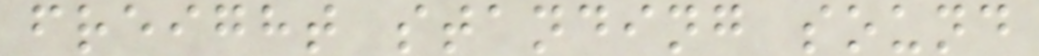freight standing sound
